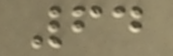64
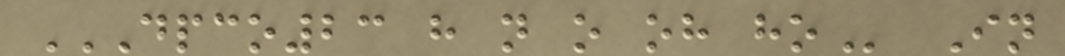DPCO23 H N O OH HO In
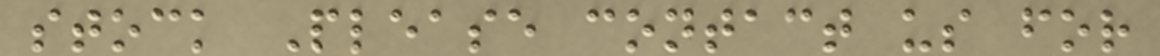stock Please contact us for
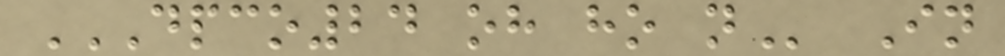DPCO24 OH HO N In
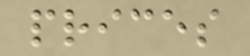prices
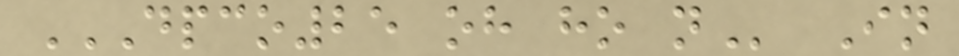DPCO25 OH HO N In
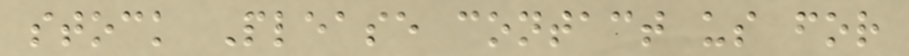stock Please contact us for
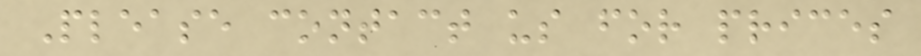Please contact us for prices
